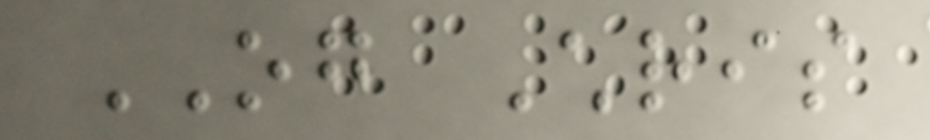OG Chris
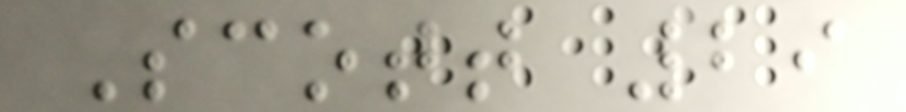Scott 29
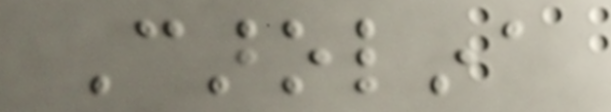Carolina
